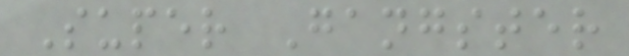Super Gangster
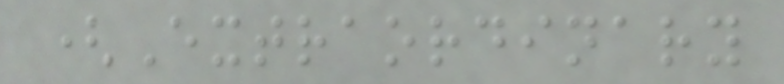(Extraordinary
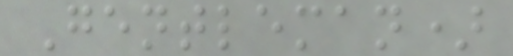Gentleman)
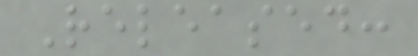Released:
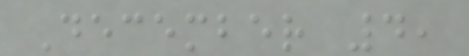December 4,
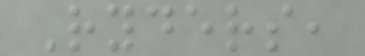Ryders,
